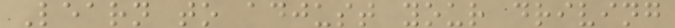Learn to adjust your driving
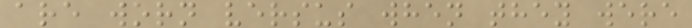are worn versus when they were
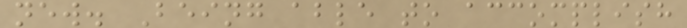new. Being able to accomplish
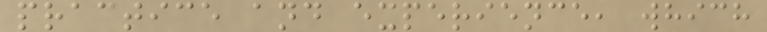practice and experience, which
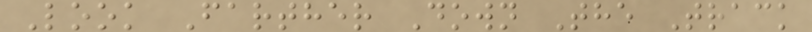Look Farther Down The Track
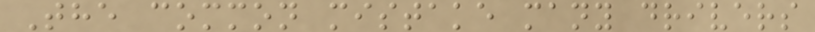The common mistake many drivers
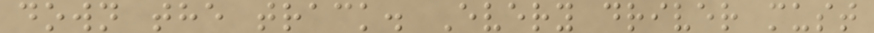down the track. Every driver must
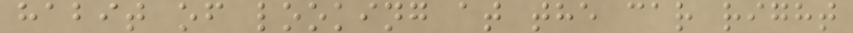habit of looking at the car right
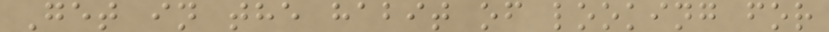Get in the habit of looking for
